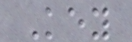Key
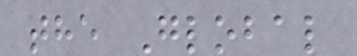the Global
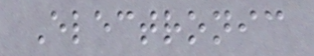Electronic
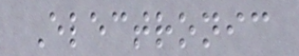Electronic
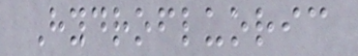Hydrofluoric
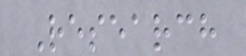Research
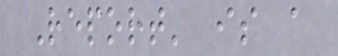Report' is a
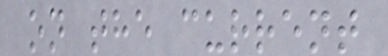on the current
